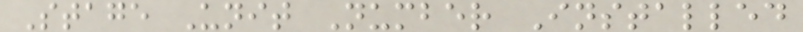Stage Unit Number Installed
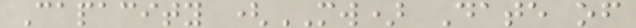Capacity (MW) Date of
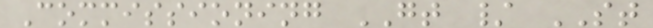Commissioning GT / ST
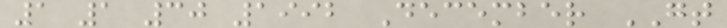1 1 30 1992 December GT
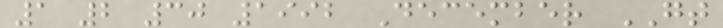1 2 30 1992 December GT
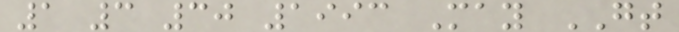1 3 30 1993 May GT
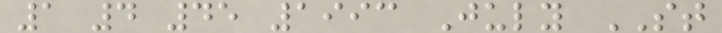1 4 45 1993 July ST
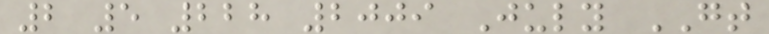2 5 228 2009 July GT
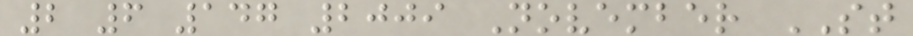2 6 147 2009 November ST
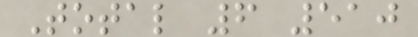Total 6 510
